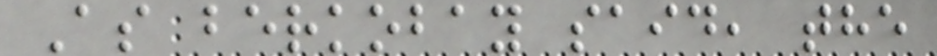As berkobay said, the
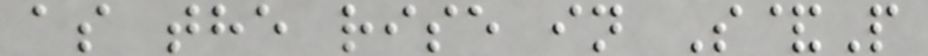as the rise in S&P
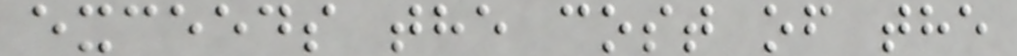exceeds the cost of the
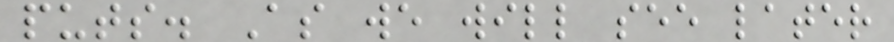puts. As we will see later
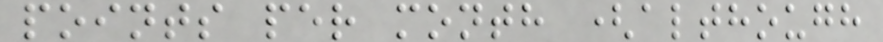points per month (although
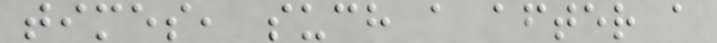times, such a after a
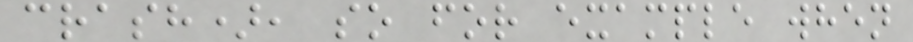crash), so for example when
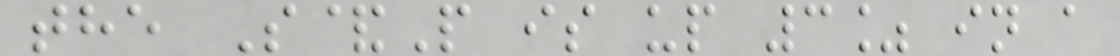the S&P is up 3% in a
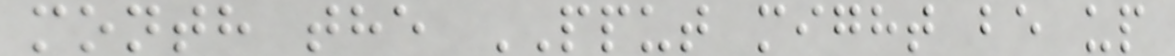month the PPUT might be up
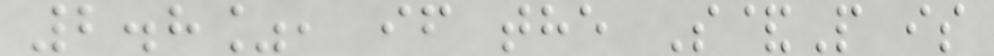2.8%, if the S&P is
